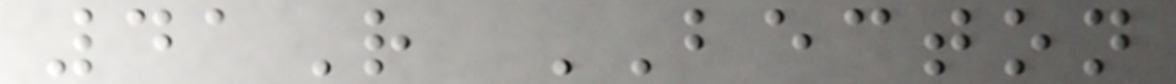41R BECTON
